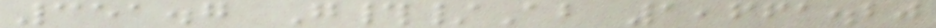351.7 G#/Ab 1,661.20
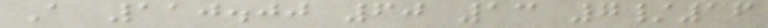A 110.00 60 13 7/16
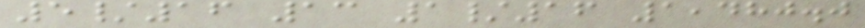5/16 13 1/16 1,480.0
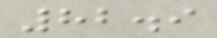82.9
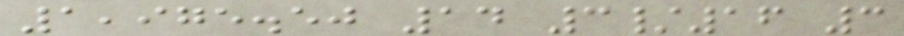1,975.50 14 3/16 3
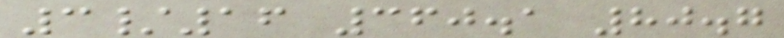3/16 360.1 80.7
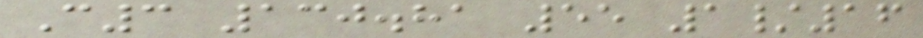C3 130.81 55 1/16
